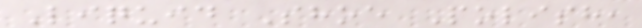Liquid Shoe Polish,
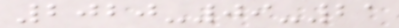2020-09-21
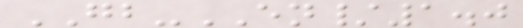GB-EN/1.0
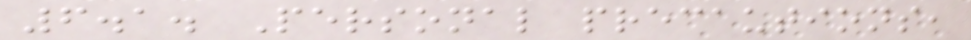6.1. Personal precautions,
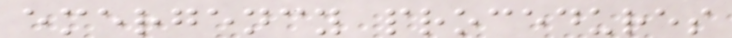emergency procedures
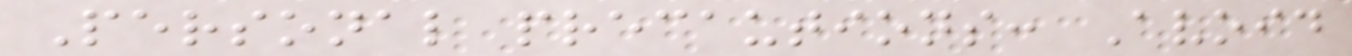Personal precautions: Avoid
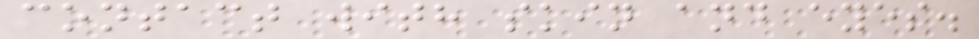contact with skin and eyes.
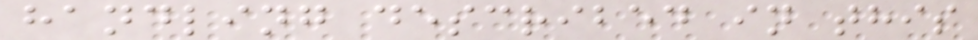handling described in this
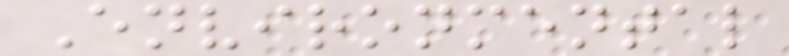Environmental
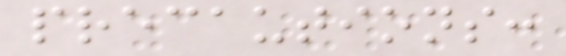precautions:
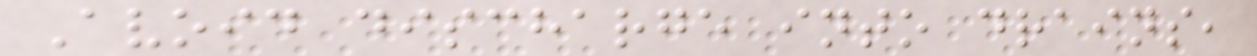Avoid discharge into drains,
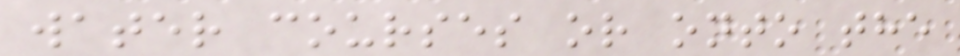water courses or onto the
